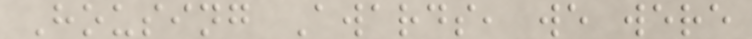Housing Awards, we were
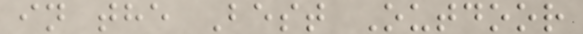in the Best Outdoor
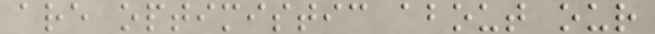are optimistic about our
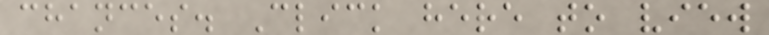chances. Click here to view
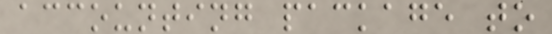accounting package to
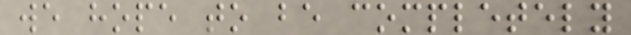we hope to be completely
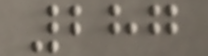287
